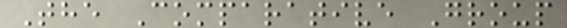The Comparative Group
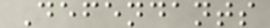Defendants
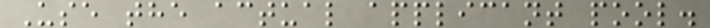Use the actual applicant pool.
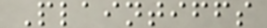Plaintiffs
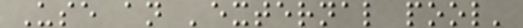Use an 'external pool'
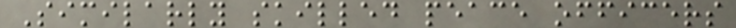Similarly skilled peace officers
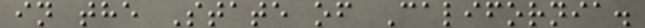in the State of California.
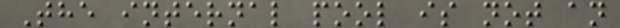The internal pool is not an
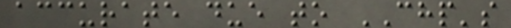accurate due to CHP's
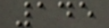145
